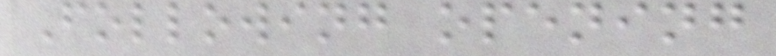Following opening
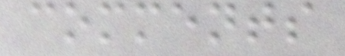comments
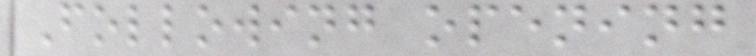Following opening
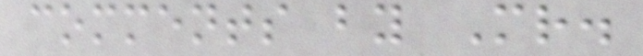comments by Mr.
